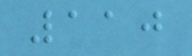110
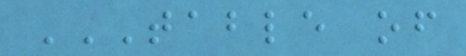TABLE OF
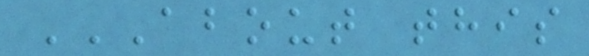ABOUT THIS
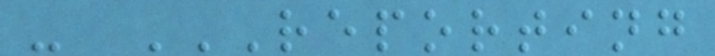- REPORTING
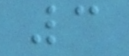3
